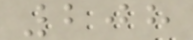208
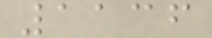1136
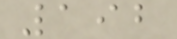192
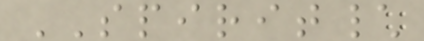SPIRIT\
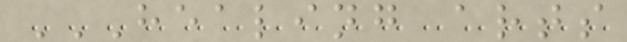HEALING ARTS
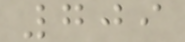709
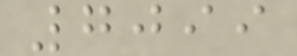7099
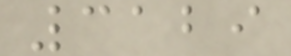3129
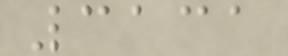3131
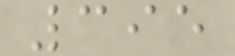395
